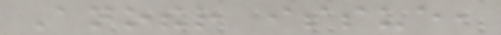Another issue,
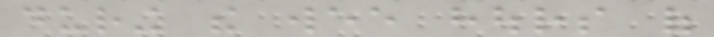during the wee hours of
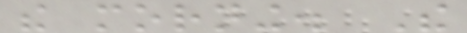the morning. The
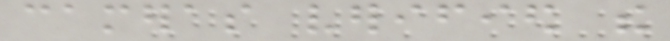cameras verified the
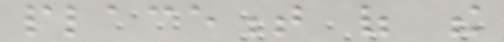placement of the
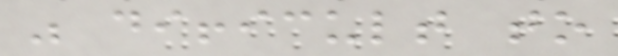was difficult to
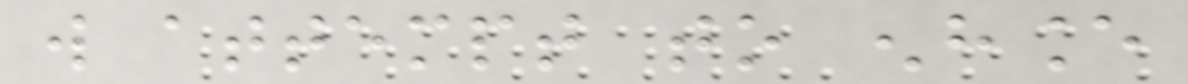will attempt to enhance
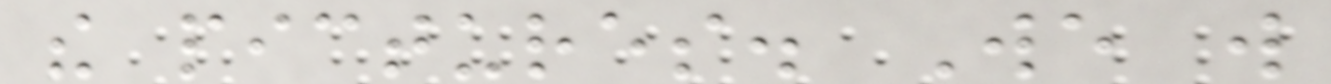the pictures. We will
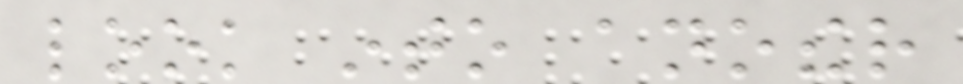look into another
